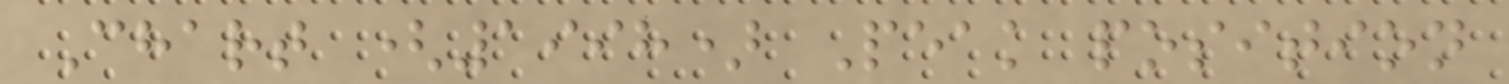Chart (1998) Peak position
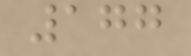177
